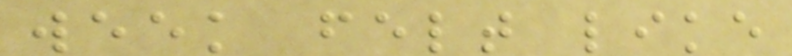week felt like
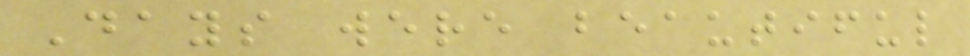Days were beautiful
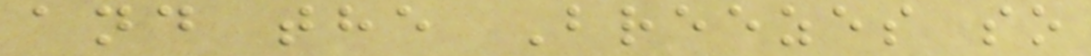and the Breezes so
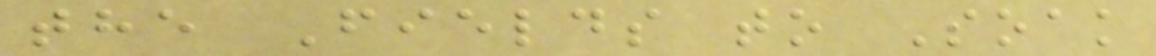the Fields to Soak
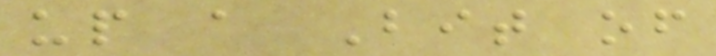up a Bit of
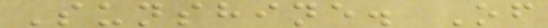Sunshine. Of
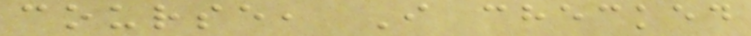course, I checked
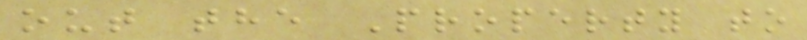out the Property to
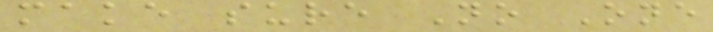make sure No One
